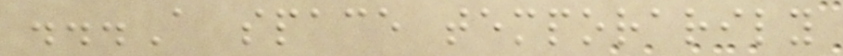...A space temporarily
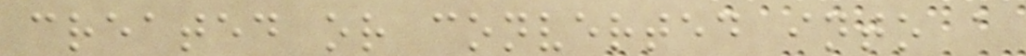created or converted into a
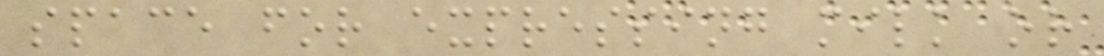space for expressing milk or
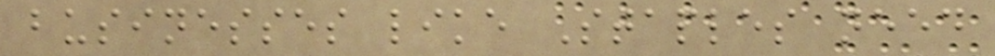businesses like Staples need
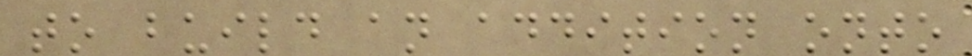to build an addition onto
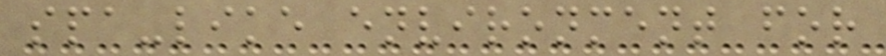spa-like environment for
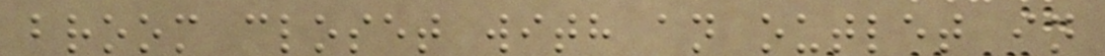broom closet with an outlet in
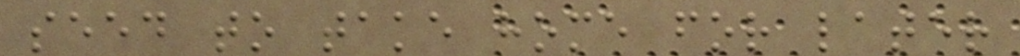seed to take home for later
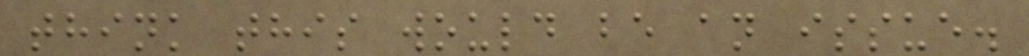think this would be an issue.
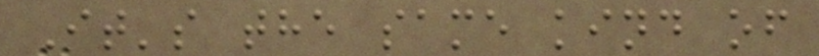It's the same kind of
